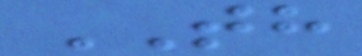TH
